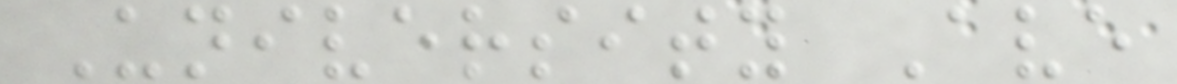University Ave
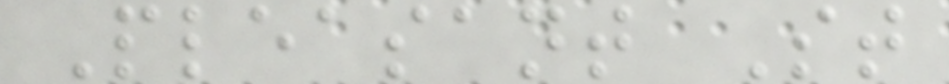Pleasant St
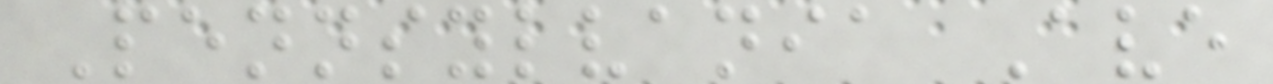Pennsylvania Ave
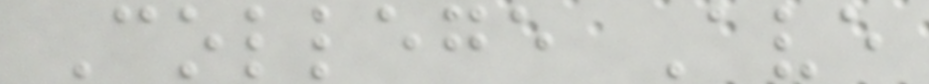College Ave
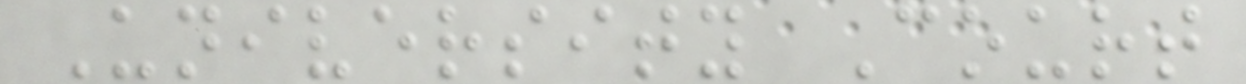University Court
